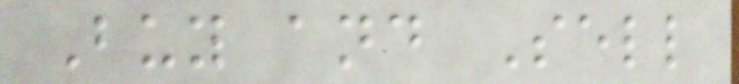Buy and Sell
